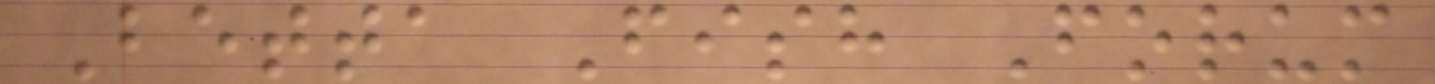Betta Fish Forum
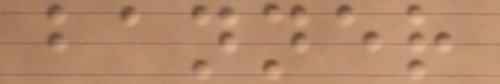banner
